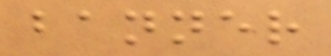banner
